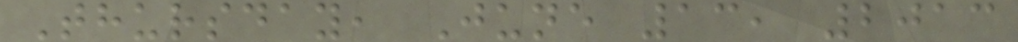Thursday, June 13, 2013
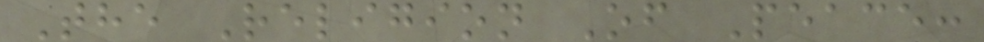The Religion Of Peace:
